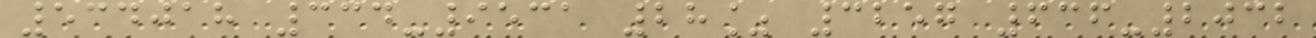534018 334-9531 28% 3257 636-2032
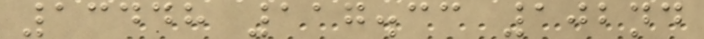13448 117.33 102nd
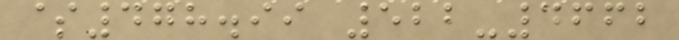$478.99 522-4662
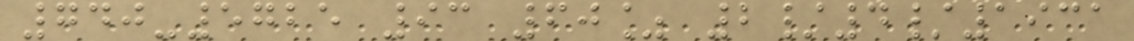740-5725 93 60% 2/4/1931
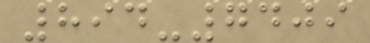894-7409
